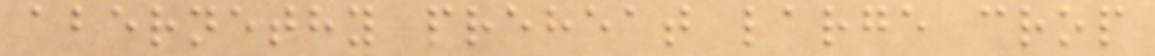abernethy preheat large crop
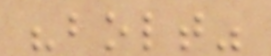"bolt"
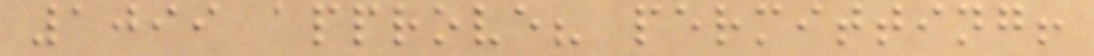1099 approve? permitting!
